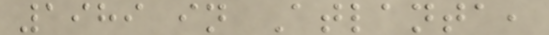1989 in Atlanta,
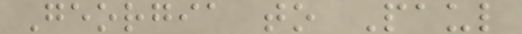Georgia to Paul
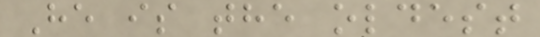He is the oldest
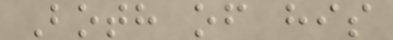Both of his
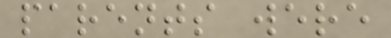parents were
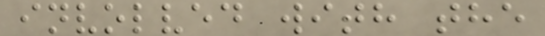involved with the
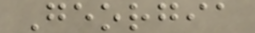Georgia
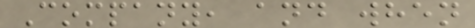Company, and when
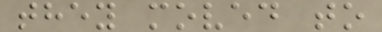they moved to
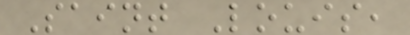Saint Louis,
